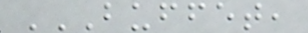BUFFET,
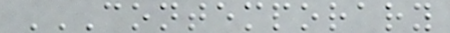CONTEMPORARY
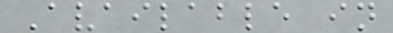Available in
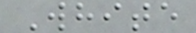White
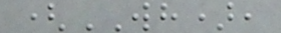(WH),
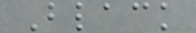Black
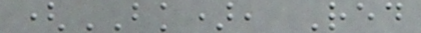(BK), Red
